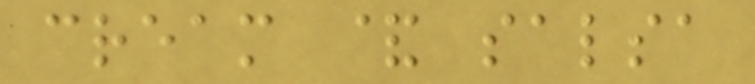cream & salsa
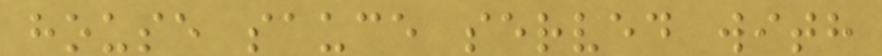house sauce served with
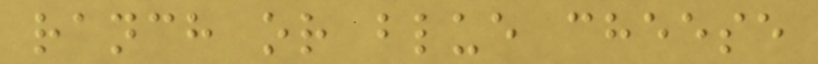ranch or blue cheese
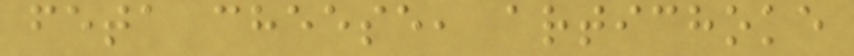feta cheese, artichoke
